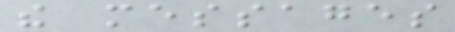the messages
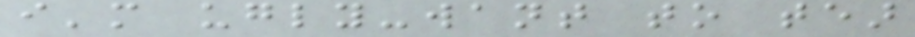i'm ugly-want to tear
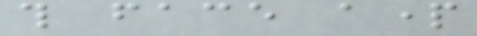this face apart
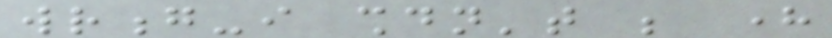wrong-i shouldn't be here
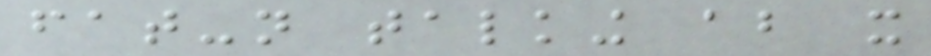fat-not talking about it
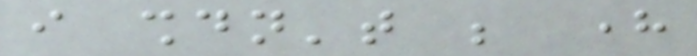i shouldn't be here
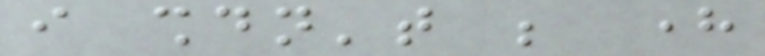i shouldn't be here
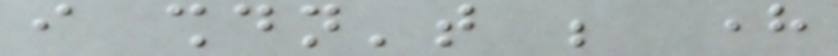i shouldn't be here
